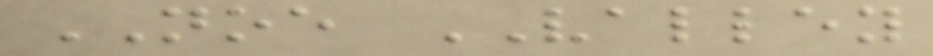NOE VALLEY
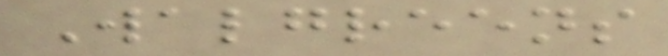Walgreens
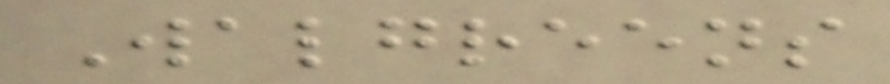Walgreens
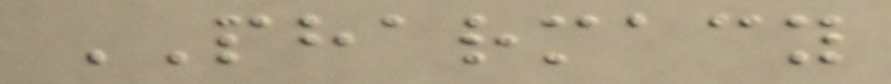PHARMACY
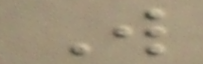W
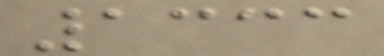1333
